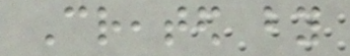Created by
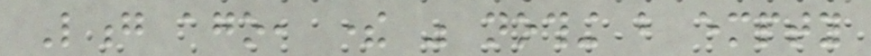Long ago, there was nothing but empty
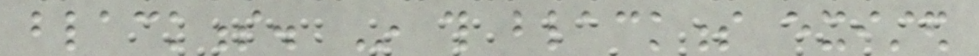blackness. In this blackness existed
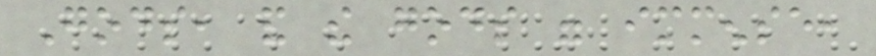Gods, and the gods were immense,
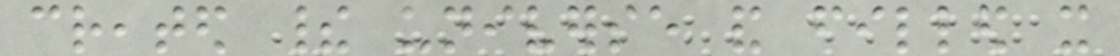created their universe and filled it
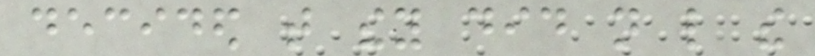decided that they did not like the
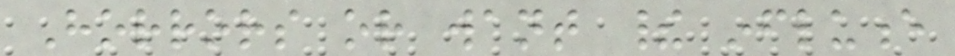Horrors or want their influence
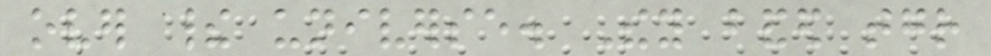over their universe. They banded together
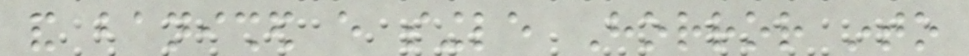and banished every single Horror into
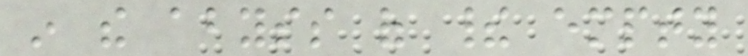in the abyss of their empty
